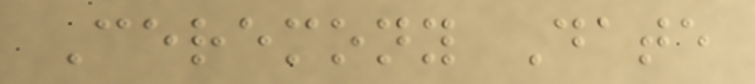Ceremony Date
